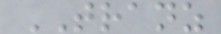TRANZ
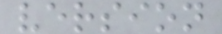version
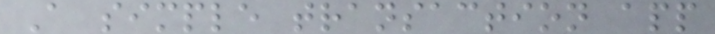A simple transaction app
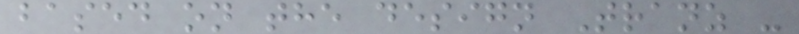based on the design Tranz -
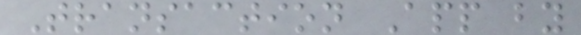Transaction App by
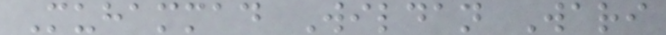Muhammad Wildan Wari
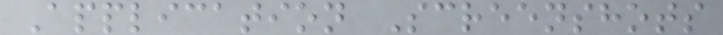Application Screenshots
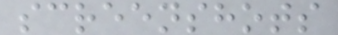screenshots
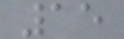15
